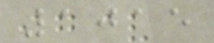1015
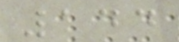144
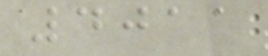4011
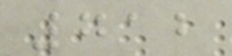712
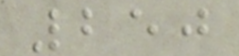250
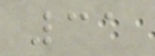31
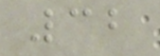32
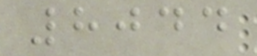8044
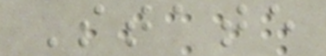State
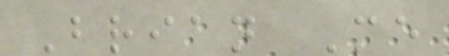Brian Me
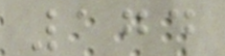174
